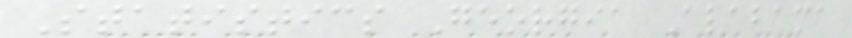Statistics Georgia Alabama
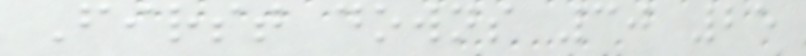First downs 30 25
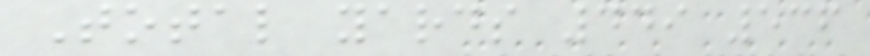Total yards 449 536
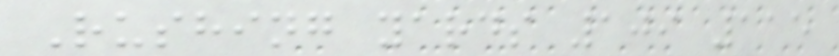Rushing yards 109 115
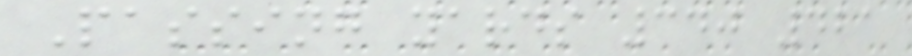Passing yards 340 421
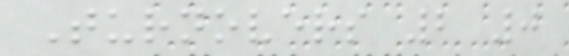Turnovers 2 0
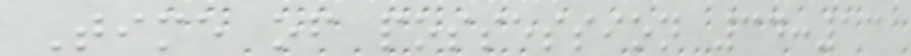Time of possession 34:13
